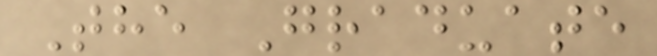The Graduate
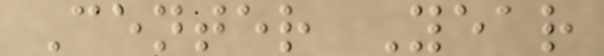Center Year
